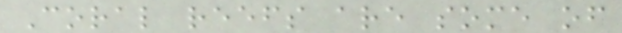Coral reefs are some of
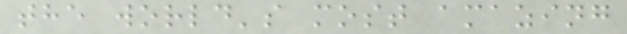the world's most amazing
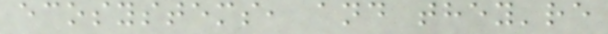ecosystems, and they're
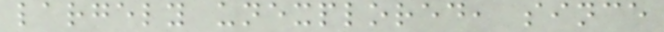largely unexplored, since
